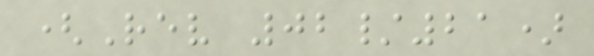(Rev 02/21)
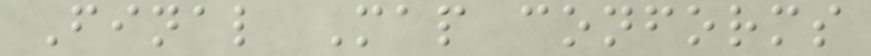Final Map conforms
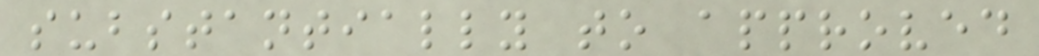substantially to approved
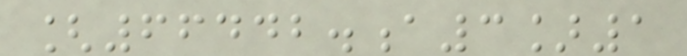[66442.a3]1
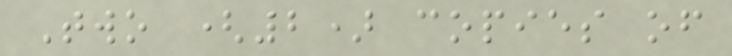Two (2) copies of
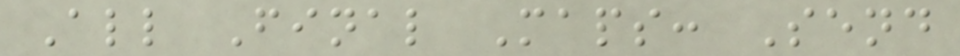All Final Maps: Send
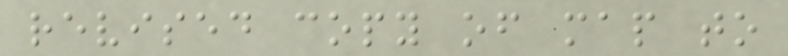revised copy of map to
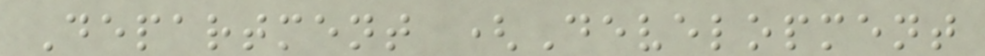Department (Development
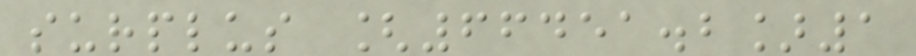surplus [66451.2]1
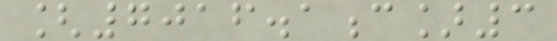[7016.1c]3
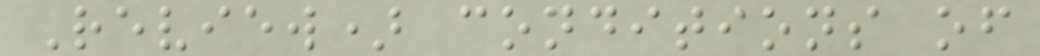Review) conditions of
